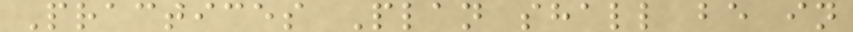Practices Plan shall be in
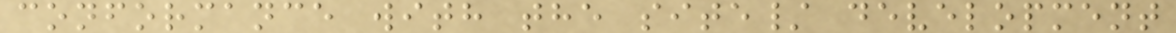conformance with the site/ development
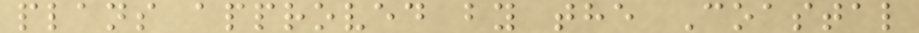plans approved by the Coastal
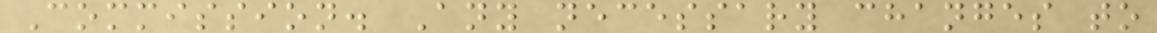Commission. Any necessary changes to
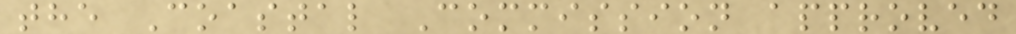the Coastal Commission approved
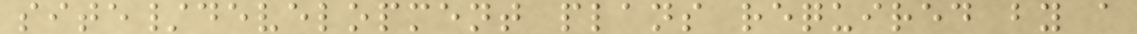site/development plans required by a
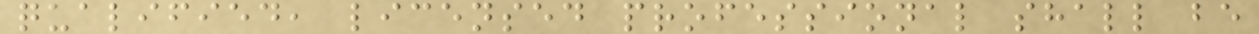qualified, licensed professional shall be
